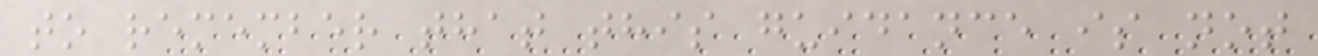to remember that this guidance is not
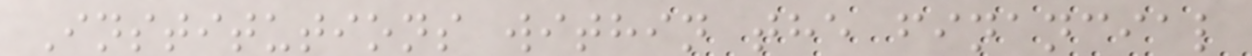Institutions within the financial
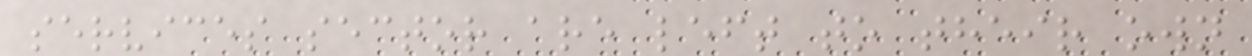services sector are left to their own
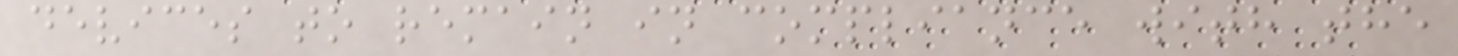devices to remain in compliance with the
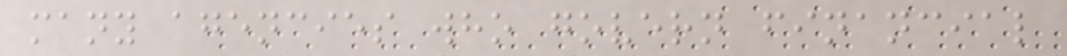many agencies who govern financial
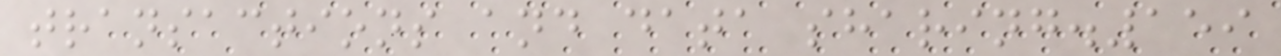transactions and data sharing.159
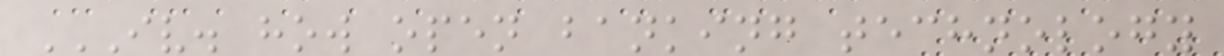IV. HOW OPEN BANKING TECHNOLOGY
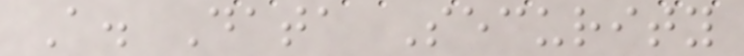A. Data Security
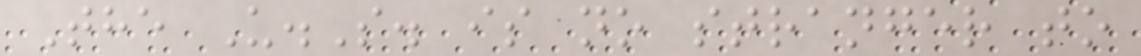The U.S. is no stranger to
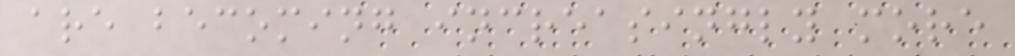are becoming increasingly more
